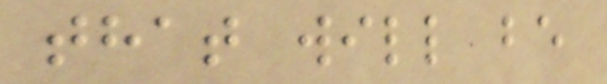that will be
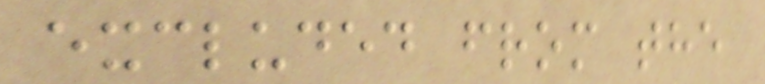excluded from the
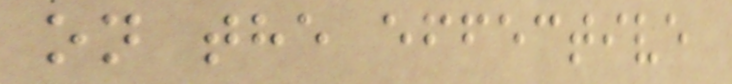on the effective
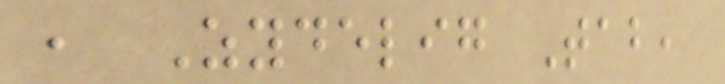, Zydelig Tab,
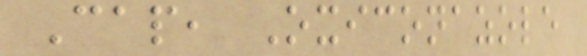Cap, Oxiconazole
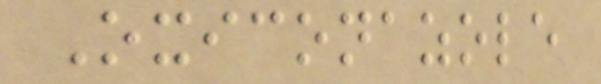Oxiconazole
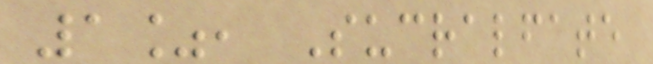1%, Sucralfate
